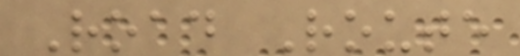Road Route
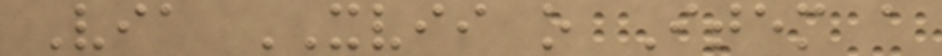Via XVII o Item a
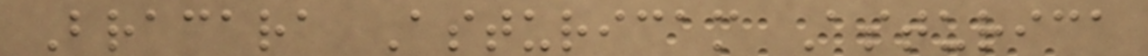Bracara Asturicam Asturica
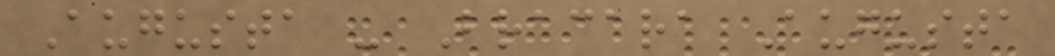Augusta - Bracara Augusta
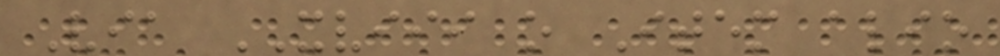Via XVIII o Item alio
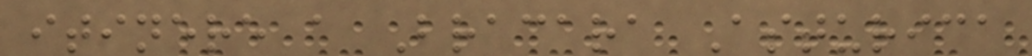itinere a Bracara Asturica
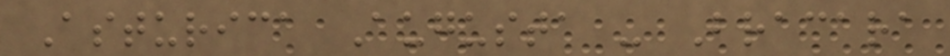Asturica Augusta - Bracara
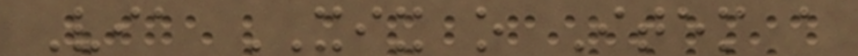Via XIX o Item a
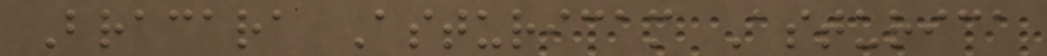Bracara Asturicam Asturica
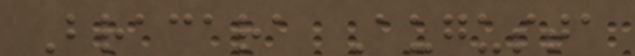Bracara Augusta
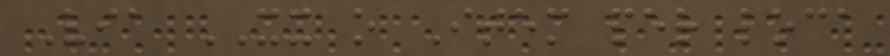Via XX o Item per loca
